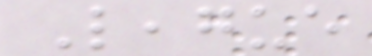League
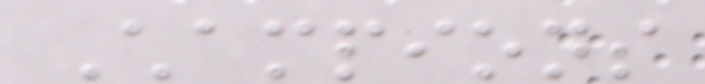Champions
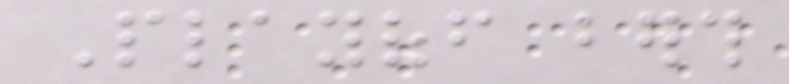Playoff berth
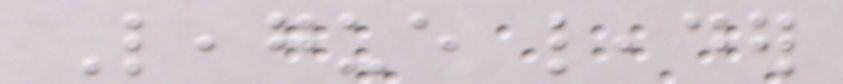League leader
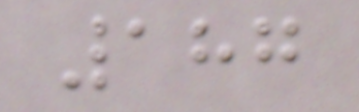187
